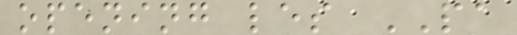opening les PA
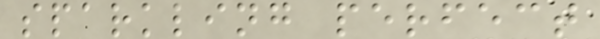sparkling perfect
